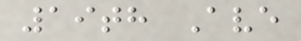19th Ave
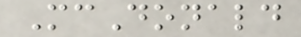McDonald
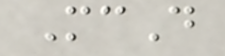McD
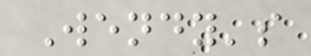Wendy's
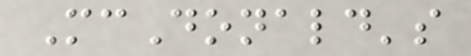McDonald's
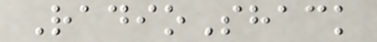RadioShack
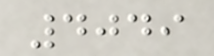4049
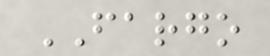FARGO
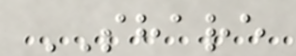SHARE
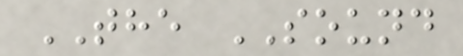THE SOUND
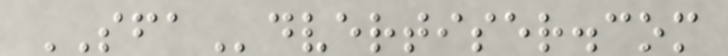SFAdvertiser.com
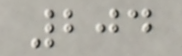204
